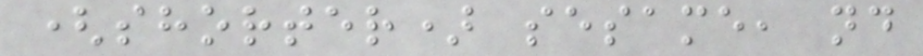(shorter) sesame, nd
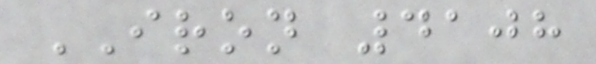IRON 4108
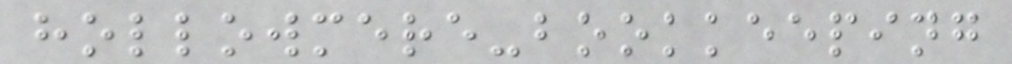hollowmere-bookkeeping
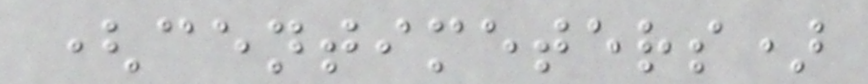(centimeters)
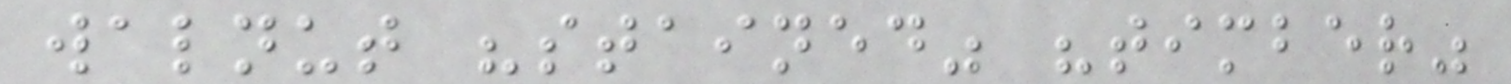walnut "stained" "timber"
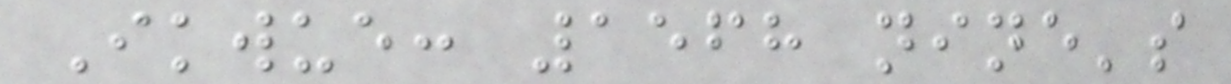Ikwue: 1568 nine's
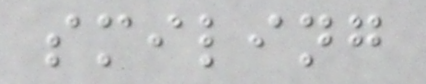smiling
